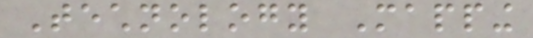Technology Mapping
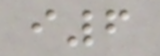i6
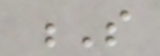S
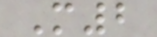M2
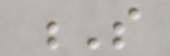S
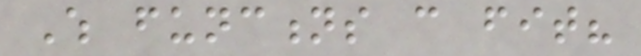Which functions can fit?
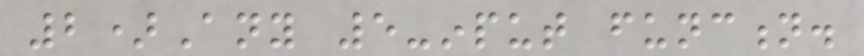2)Any 5-input function.
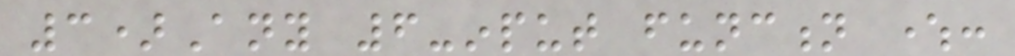3)Any 6-input function where:
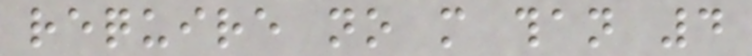require no more than 4
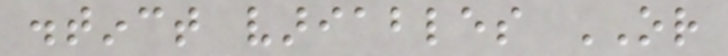distinct variables OR
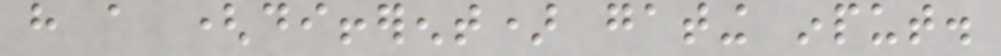have a (different) gating input.
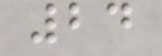24
